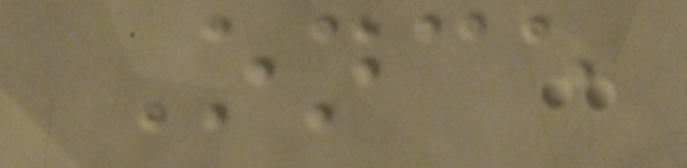Once
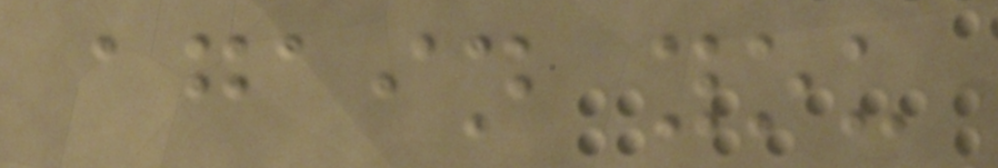again you
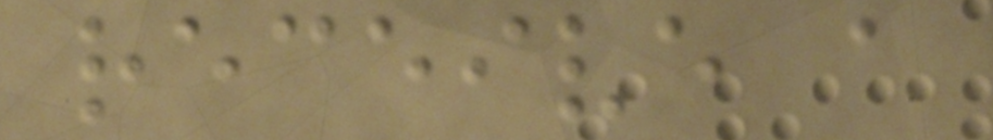receive a
